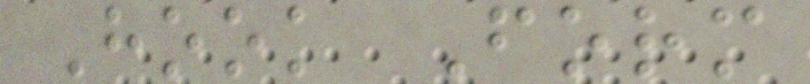Hook Form
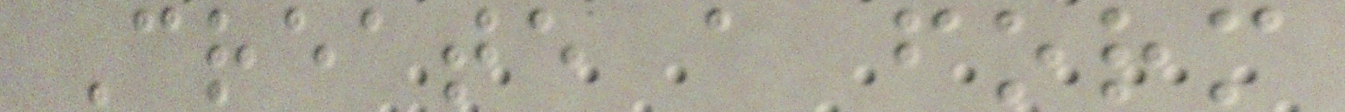Create a form
